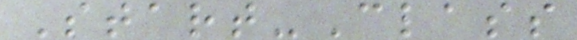Start-Class
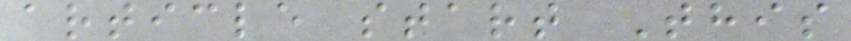article start This
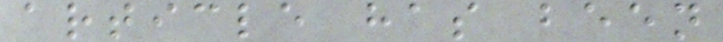article has been
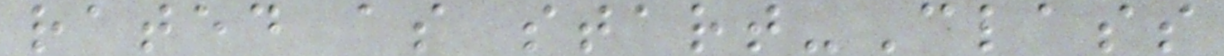rated as start-Class
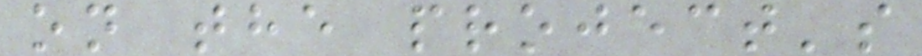on the project's
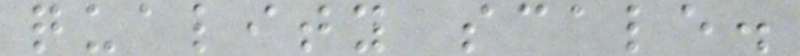quality scale.
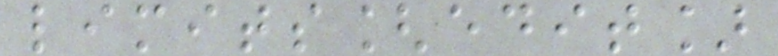limits[edit]
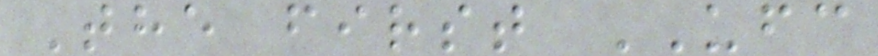The first UFC
